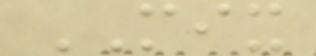MIX
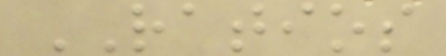RATIOS
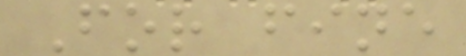For fine
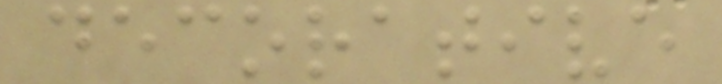decorative
